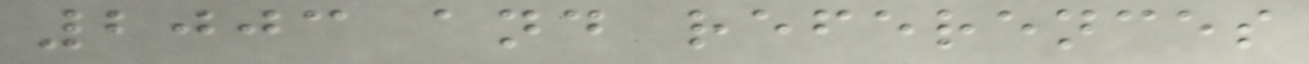2003 and references
